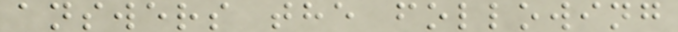answers the following
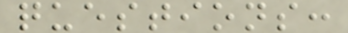questions:
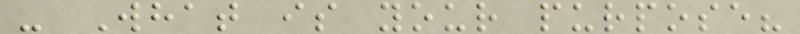- What is your purpose?
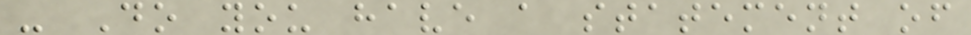- Do you have a statement of
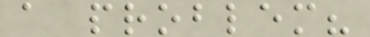a problem?
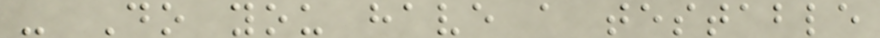- Do you have a testable
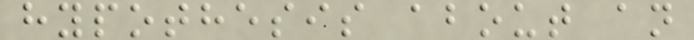hypothesis about an
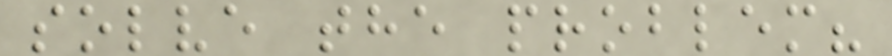solve the problem?
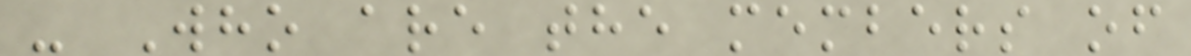- Who are the members of
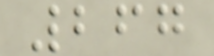267
